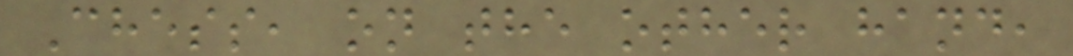Chess, on the other hand,
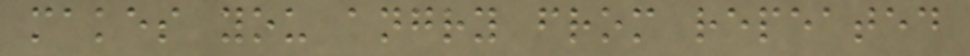makes you angry from repeated
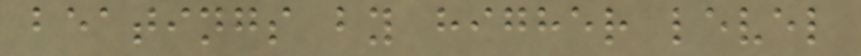beatings by higher level
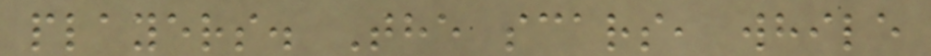players. The scars, while
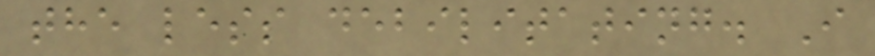the less debilitating. I
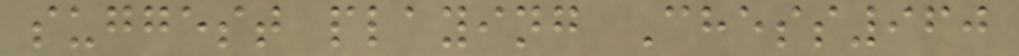suggest playing Chess960
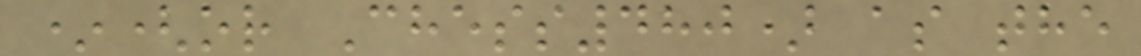*(or Chess480) as the
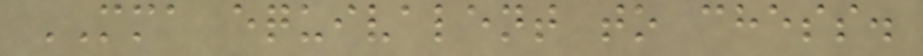MMA equivalent to chess.
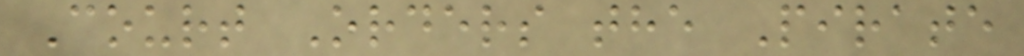Court Orders the Pirate
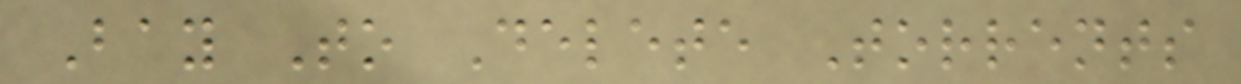Bay To Delete Torrents
